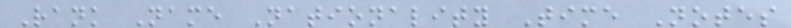Rank Name Nationality Time Notes
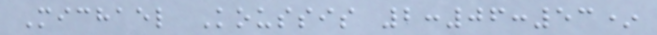Michael Koussis 2:06:53*
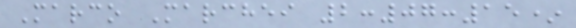Marco Marchei 2:07:15*
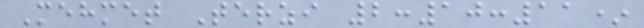Mehmet Terzi 2:10:11*
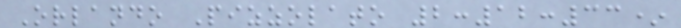Orlando Pizzolato 2:12:33*
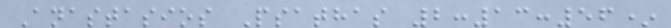Anastasios Psathas 2:13:56*
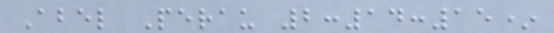Abel Perau 2:14:15*
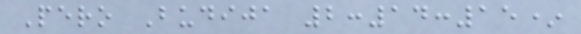Pero Budija 2:14:15*
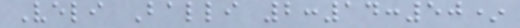Veli Balli 2:14:50*
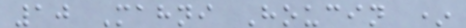10 Mahni Houcin *
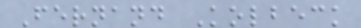Fernand Kolbeck
